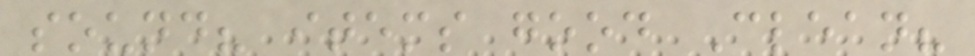sound? items good Clean?
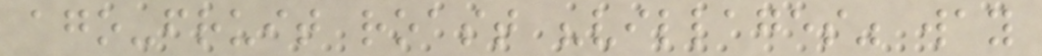ago-fruit roast "villages" way
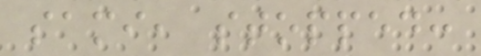sami, stopped:
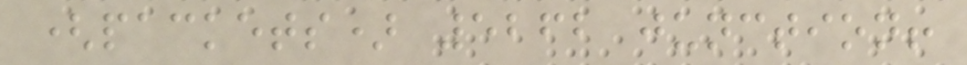(packets) 5262 junction!
